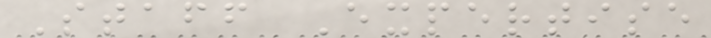Staff Expertise
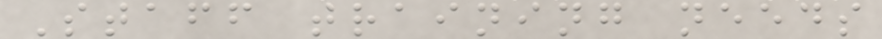Staff training needs
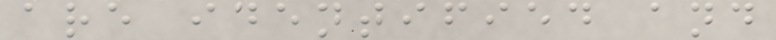are identified and
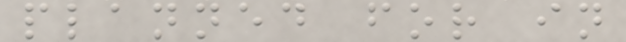planned for in
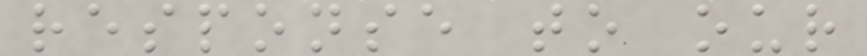response to our
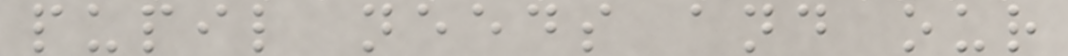pupil needs and our
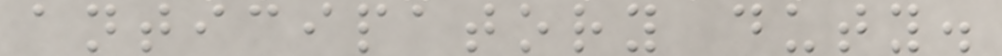anticipatory duty.
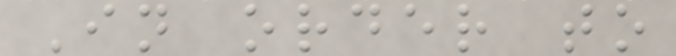In order to
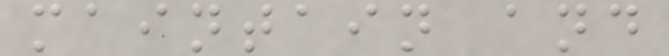maintain and
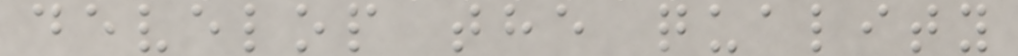develop the quality
